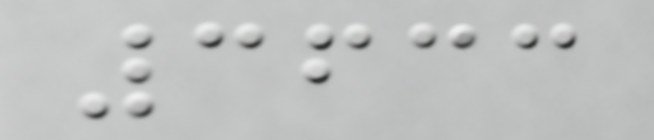3633
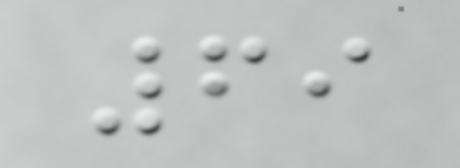69
